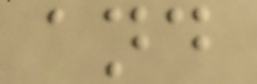and
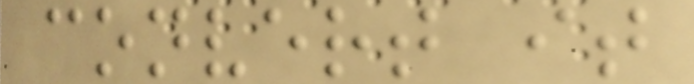convert it
